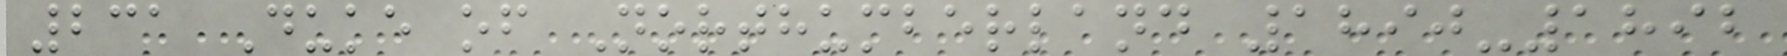231 Duke of Northumberland 1890-1892
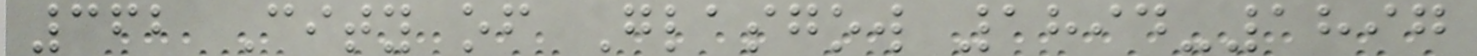362 City of Glasgow 1894-1897
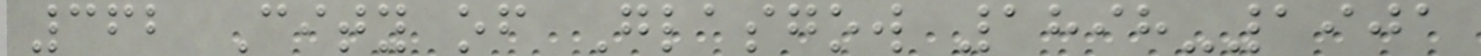362 City of Glasgow 1898-1901
